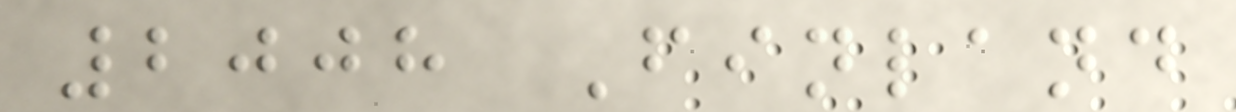2008 Finland
